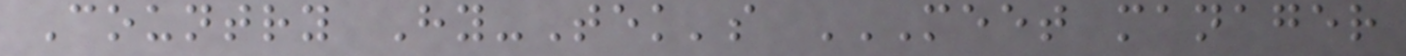Country Hy-Tek's MEET MANAGER
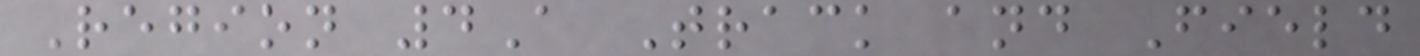Region 4A Track and Field
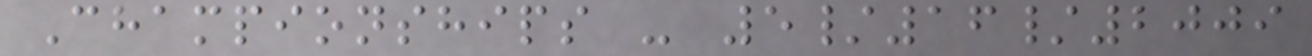Championships - 5/16/2009
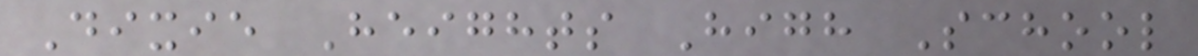Dixie Heights High School
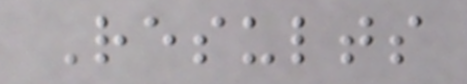Results
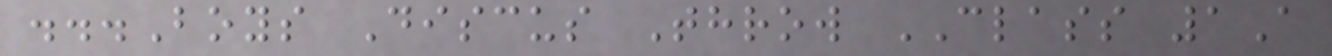...Boys Discus Throw CLASS 1A
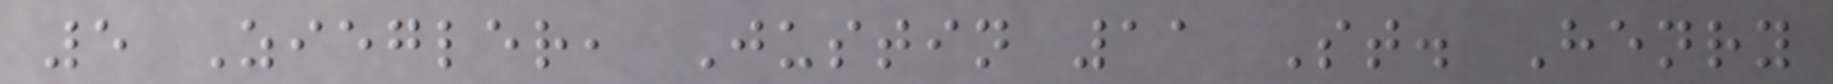5 Ziegler, Justin 11 St. Henry
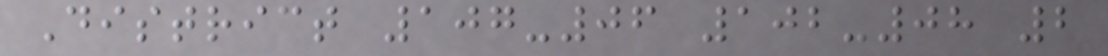District 107-06 102-08 2
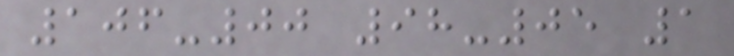106-00 98-05 1
